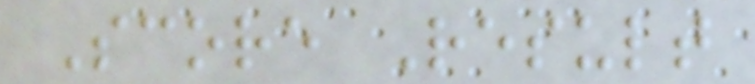Score Result
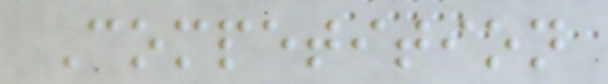Competition
